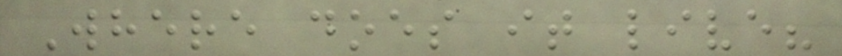Where does it live?
